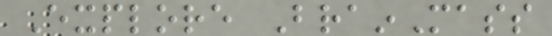Explore BrainMass
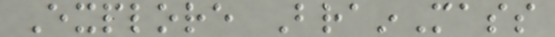Explore BrainMass
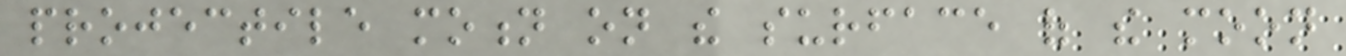projectile motion on the surface of the moon
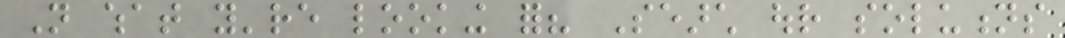Not what you're looking for? Search our solutions
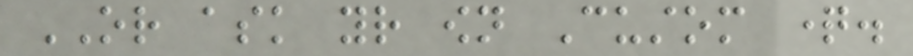OR ask your own Custom question.
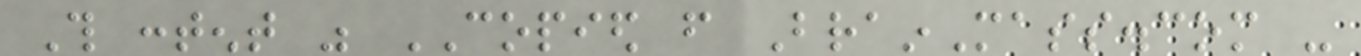This content was COPIED from BrainMass.com -
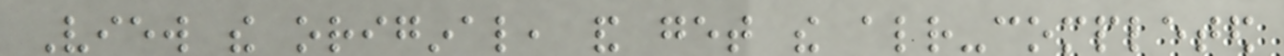View the original, and get the already-completed
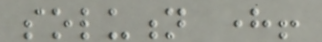solution here!
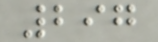297
